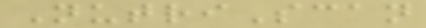NutriScan
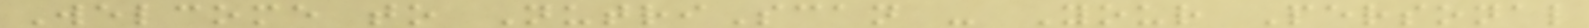Welcome to NutriScan - Your Personal
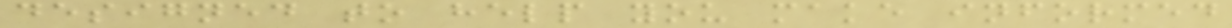designed to help you make informed
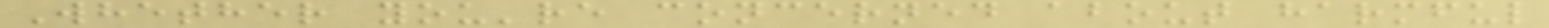Whether you're concerned about harmful
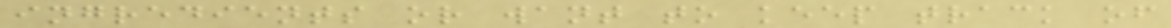ingredients or want to keep track of
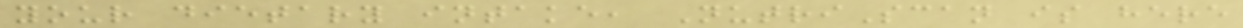your dietary intake, NutriScan is here
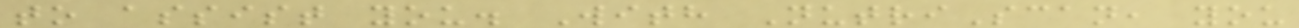to assist you. With NutriScan, you
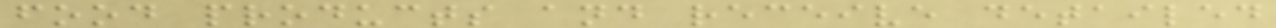food products and receive detailed
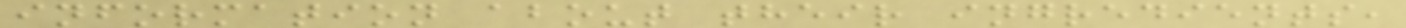information about their ingredients,
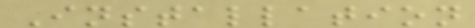Installation
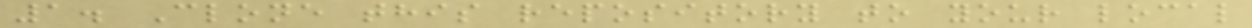1. Clone this repository to your local
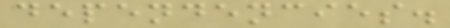dependencies.
